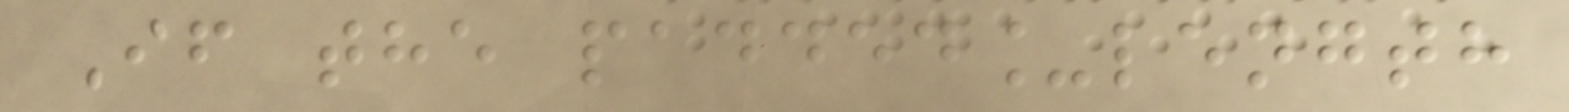If the padded_length
